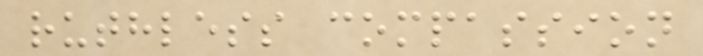ruthless compassion
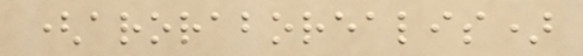(aroraborealis)
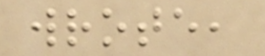wrote,
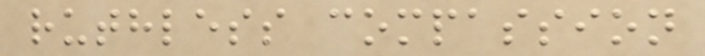ruthless compassion
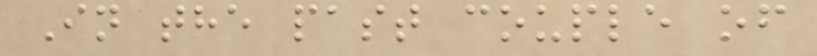In the past couple of
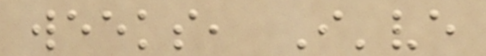weeks, I've
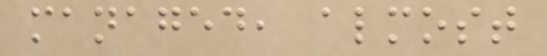managed, almost
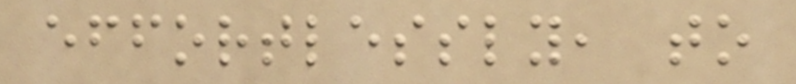effortlessly, to
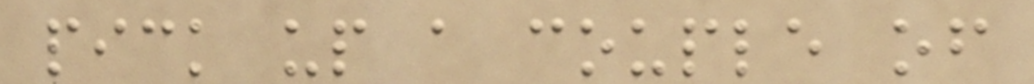pick up a couple of
